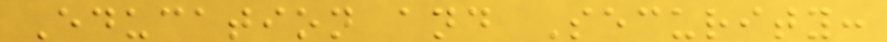Education and Security:
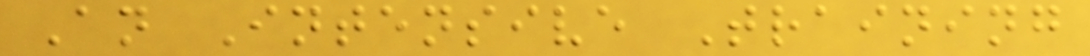An Intensive Training
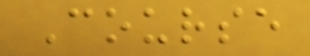Course
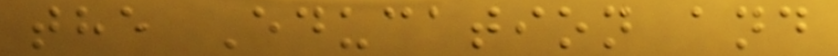the Education and
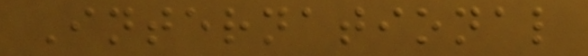International
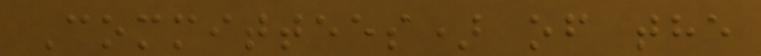Committees) of the
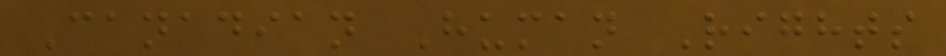Canadian Human Rights
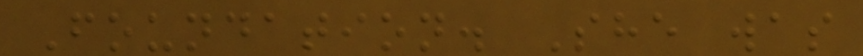Foundation. She was
